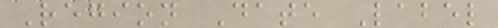Region Date Label
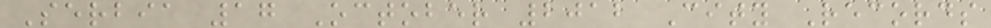Serbia 17 October 2012 City Records
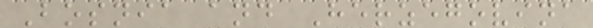Bosnia and Herzegovina
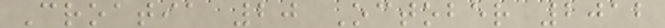Croatia 20 October 2012
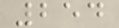254
